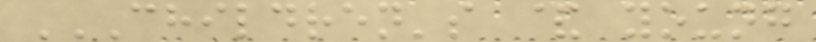CHILDREN'S & YOUNG
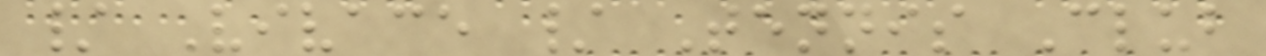/ Vivace / Tennis Club
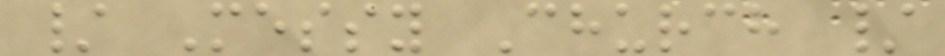/ Messy Church /
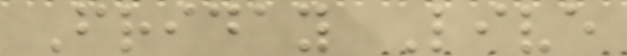Friday Live
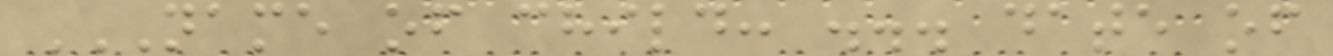NAME OF CHILD: ... DATE OF
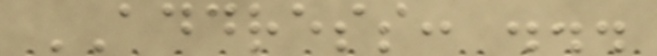ADDRESS: ...
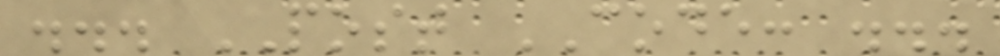... POST CODE: ...
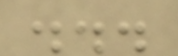...
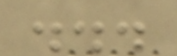...
